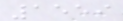1559
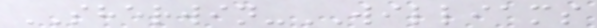SHERWIN-WILLIAMS
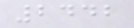2442
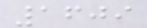1609
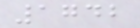1742
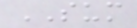SUM
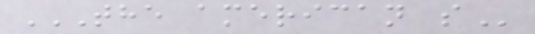THE AMERICAN S
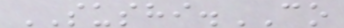SUSHI.CO
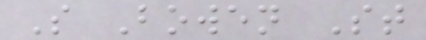S Bowen St
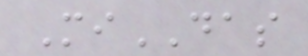MiDAS
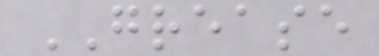GREASE
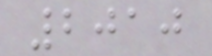2010
